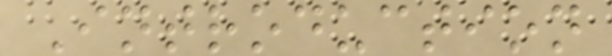Introduction
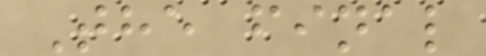The final
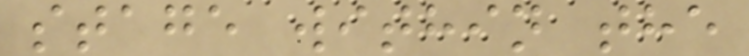stage within the
